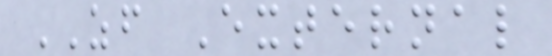ZF External
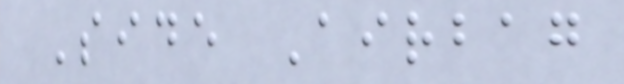Side Airbag
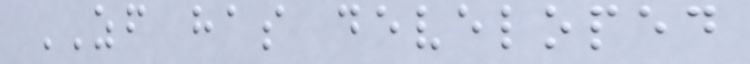ZF has developed
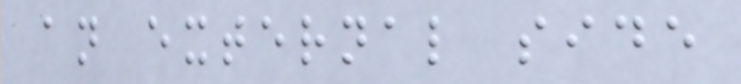an external side
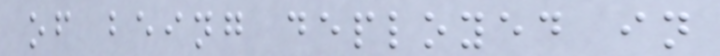of being deployed in
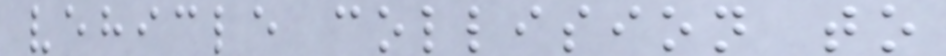vehicle collision to
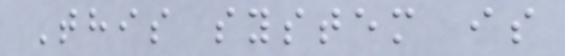This system is
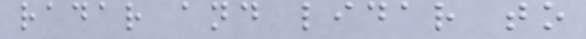radar and lidar to
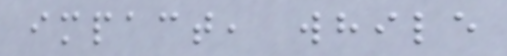impact, while
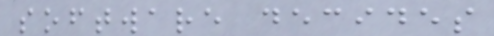software decides
